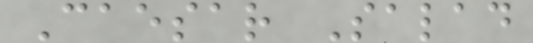Caesar Salad
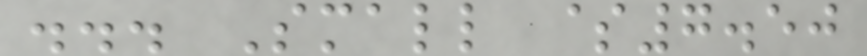... Small $7.50
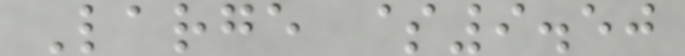Large $9.50
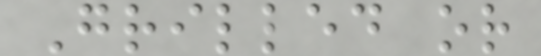Grilled or
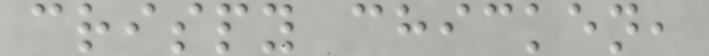crispy chicken,
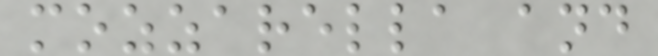mozzarella and
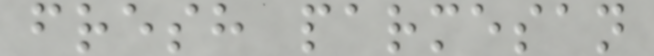fresh parmesan
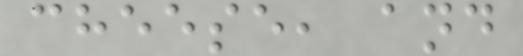cheese, and
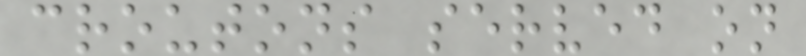croutons served on
